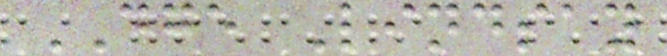DGE Lindsay
